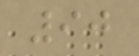90
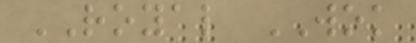ROYAL WOK
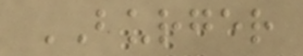BURGER
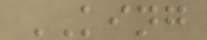KING
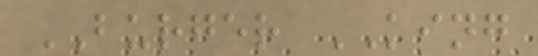BURGER KING
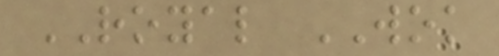ROYAL WOK
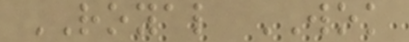ROYAL WOK
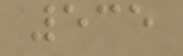535
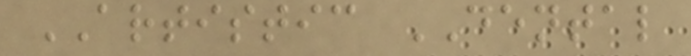ARTISTIC DENTAL
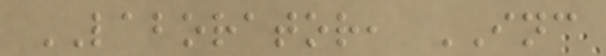LABORATOR, INC
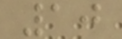10
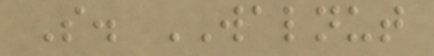S. WALNUT
